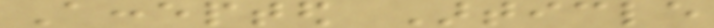Accepted Article
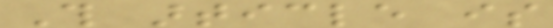This article is
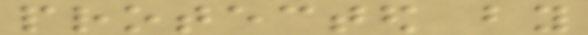protected by
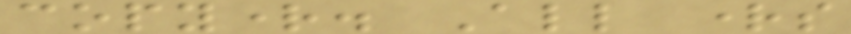copyright. All rights
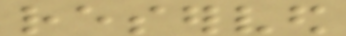reserved
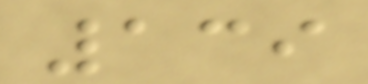139
